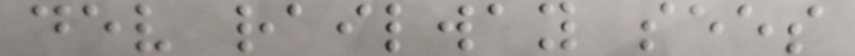dev railway sees
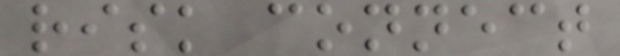risk connect
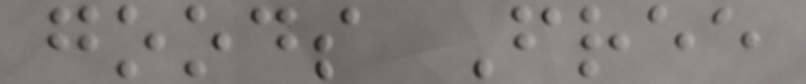goods Free
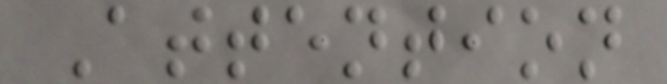Attention
